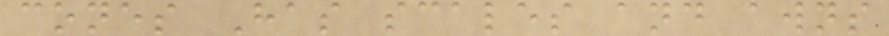cones Has scales and awns
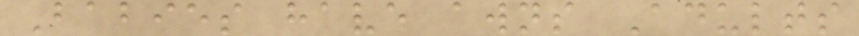Babies have awns Adults
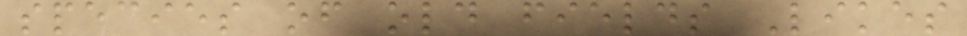species of old fields Likes
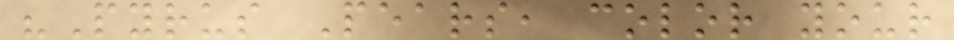"Pyrus Pears, color your
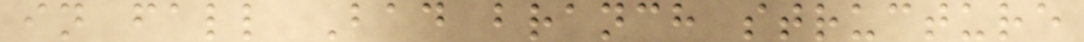in fall Bad branch structure
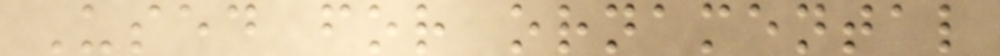Used for ornamental
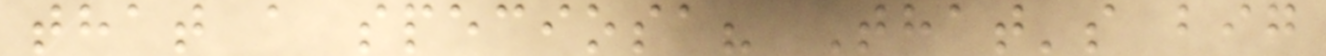that a speciosa? That's big
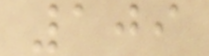109
